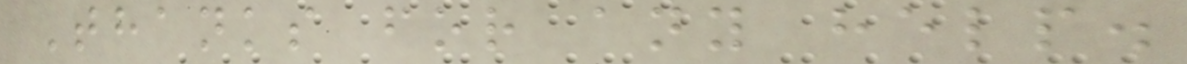Thanks for any help.
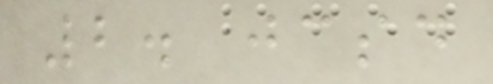2. jcsd
